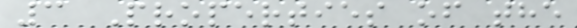3 Properties of the
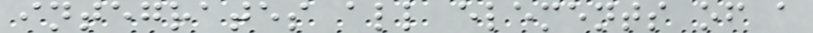integrates all elements of a
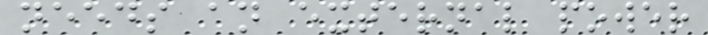needs an external power
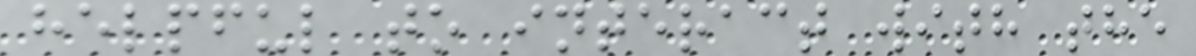helpful to interact with the
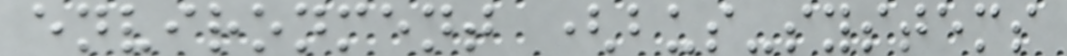environment (bus-systems
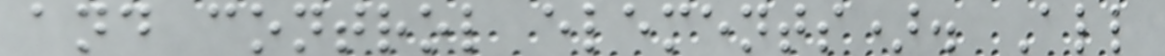and control elements). All
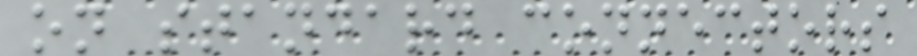on standard connectors
